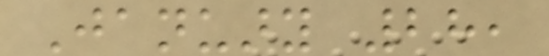January 28,
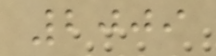2009
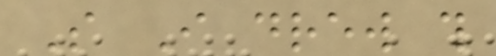So I drew this
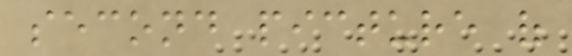second picture of
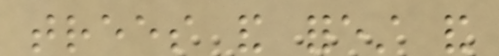trees and forest and
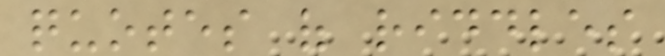quotes of riddles
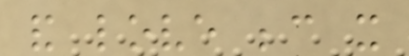and love because it
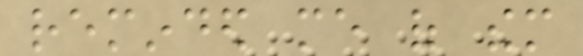reminded me of them
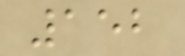152
